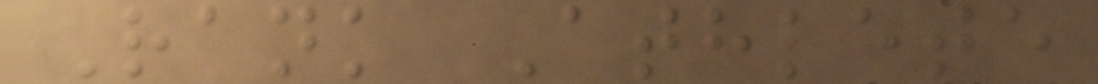Rank Athlete
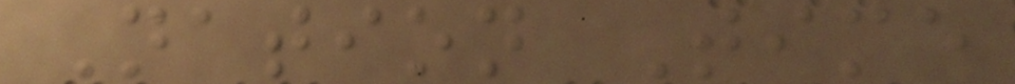Nation Time
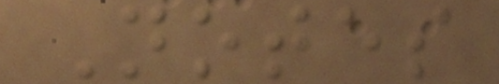Notes
